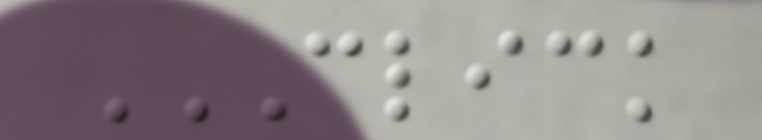CLICK
